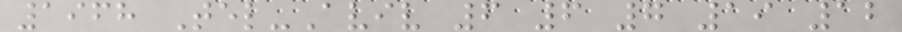1968 Tel-Aviv 6 6 7 19 12
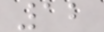12
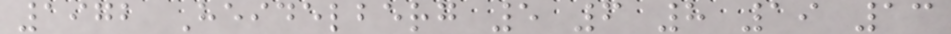1972 Heidelberg 5 6 8 19 13
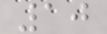10
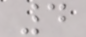4
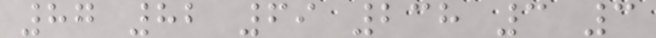87 82 69 238 3 3
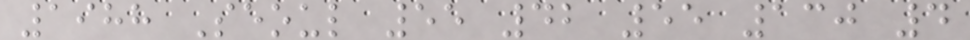1988 Seoul 55 42 55 130 4
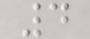4
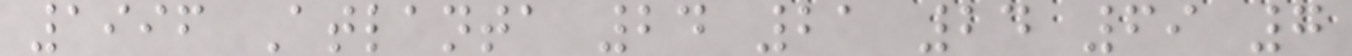1996 Atlanta 24 21 24 69 7
